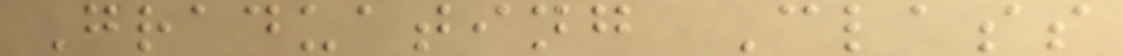Graduating Class
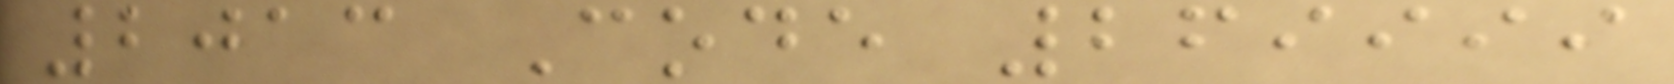2013 Code 269999
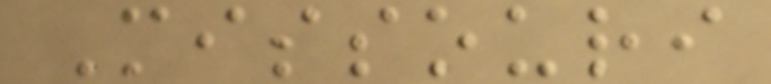Missouri
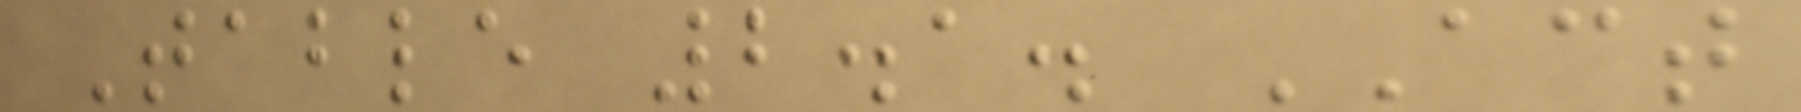Table 2.1. ACT
